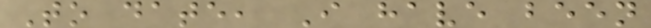To date, I have been
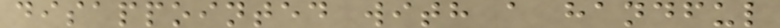disappointed with a handful
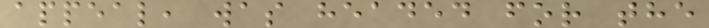appeal, was headed for the
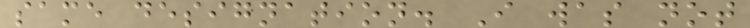same designation. I was not
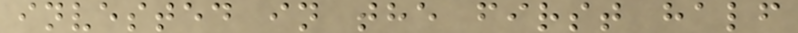invested in the first half
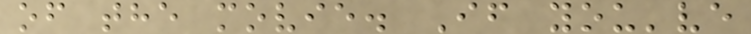of the movie. If you've
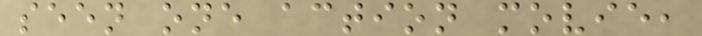seen one action movie,
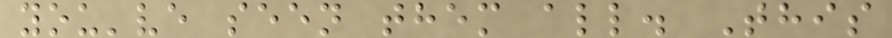you've seen them all. This
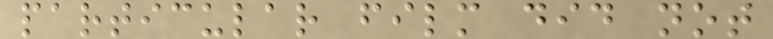particular film did not
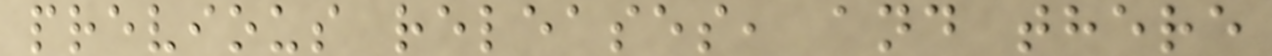previous releases, and there
